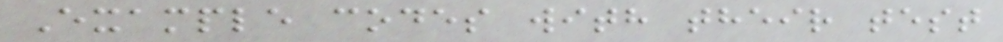Example codes with their test
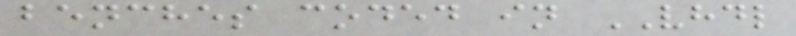benches coded in VHDL
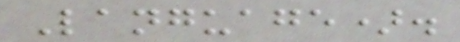Language).
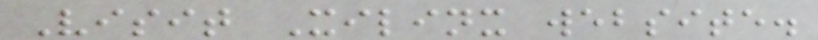Visit Xilinx website.
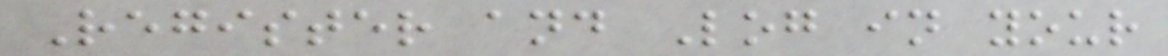Register and Log in your
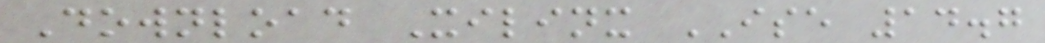Download Xilinx ISE 14.7
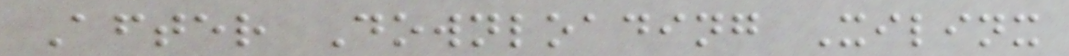After Downloading Xilinx
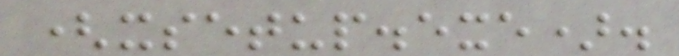(xsetup.exe).
